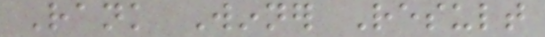Rank Winner Result
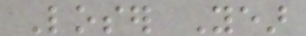Loser Year
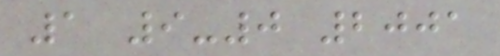1 9-0 2001
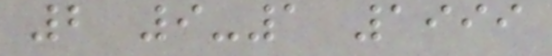2 9-1 1999
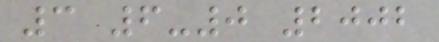3 6-0 2002
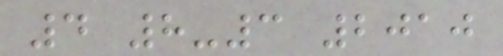4 8-3 2010
